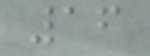16
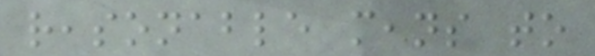reasonable means to
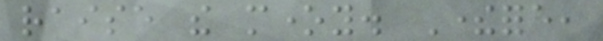raise the money. Therefore,
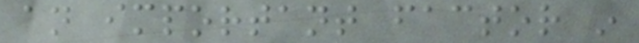an important factor in
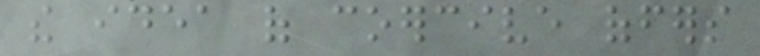the idea of coercive offers
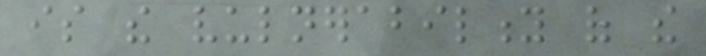is the vulnerability of the
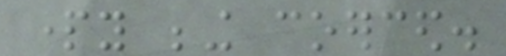party being coerced.
